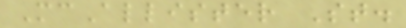McAllister St.
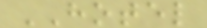HOTEL
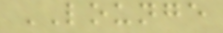LOUNGE
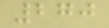270
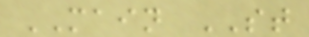MAIN ST
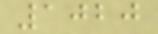1020
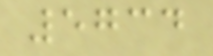5734
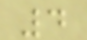4
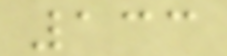133
